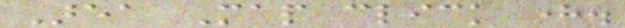Area Map click here.
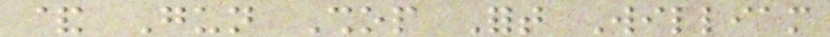& Gun Shop Fort William
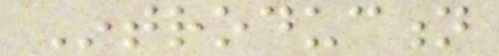Introduction
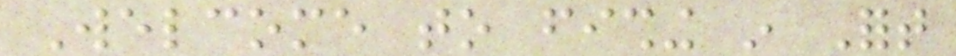Welcome to fishing in Fort
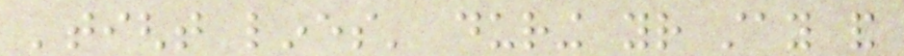'tight lines' during your stay and
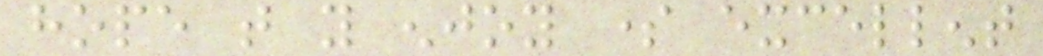hope that you enjoy some excellent
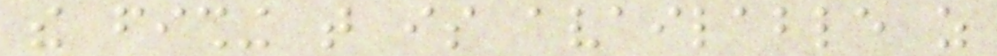the fishing that is available as
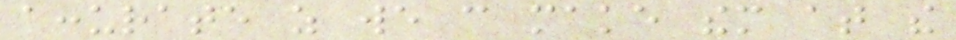accurate as we can make them at the
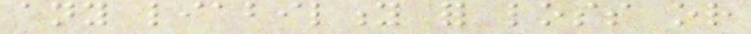any liability for loss or
